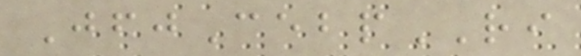JfjCebpRI
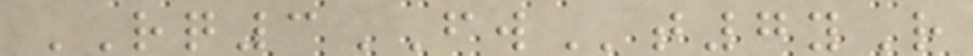RQ3FWt7yR
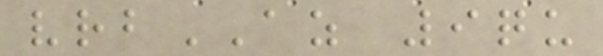vrbAZ 9qu
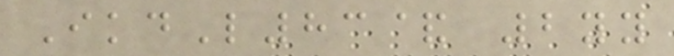IkdL83& 2yy
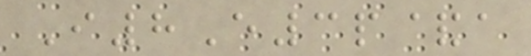I8E3p&a
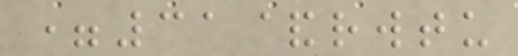=31&rwtu
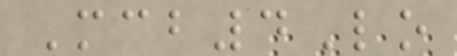Mcb4Lo
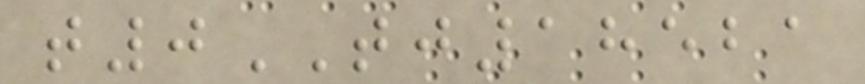t0TJ18521
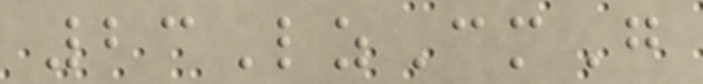23LzCmG
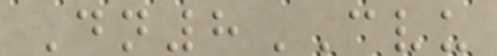Dn8CVU
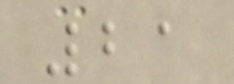21
